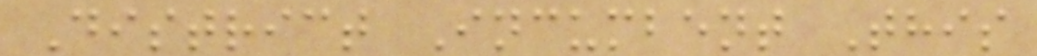District Incumbent This
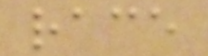race
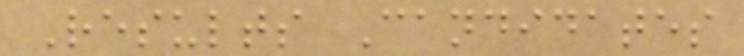Results Candidates
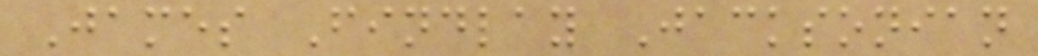James Findlay Jacksonian
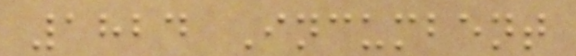1824 Incumbent
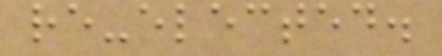re-elected.
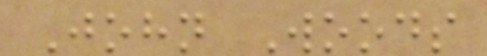John Woods
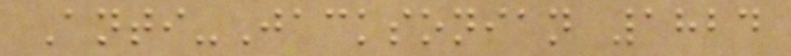Anti-Jacksonian 1824
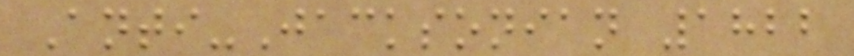Anti-Jacksonian 1822
